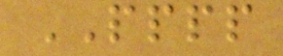PPPP
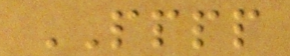PPPP
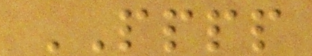PPPP
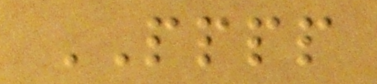PPPP
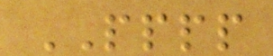PPPP
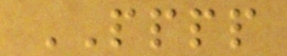PPPP
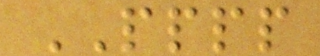PPPP
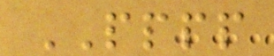PPPP
